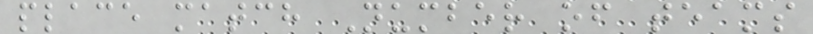place match Number of teams
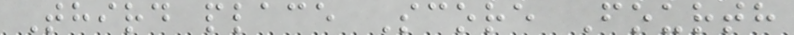Third place Score Fourth
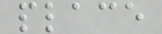place
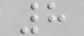8
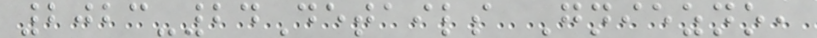2023-24Details Gniezno,
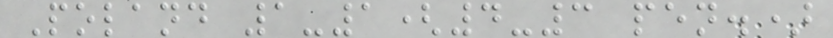Poland 1-1(4-3 pen.)
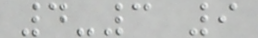4-3 9
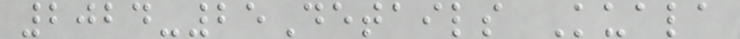2024-25Details Kuala
